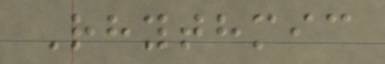Rhythmic
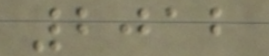2012
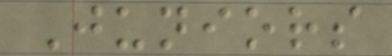Juniors
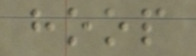hoop
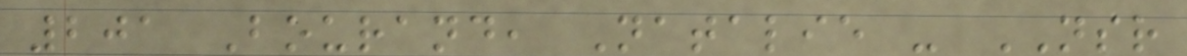201 Bourand, Natalie - NSR
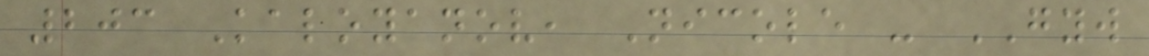203 Kaloyanov, Nicole - GYW
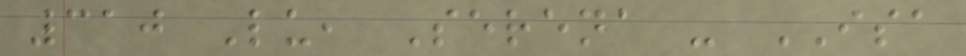310 Lu, Serena - ISA
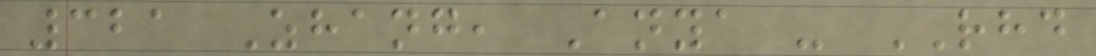321 Zhang, Anya - RHD
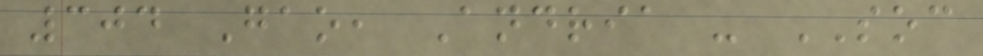304 Gao, Andria - SOC
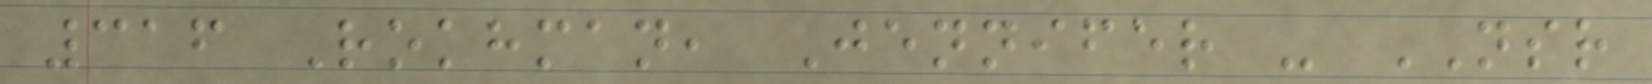316 Rokhman, Jennifer - NSR
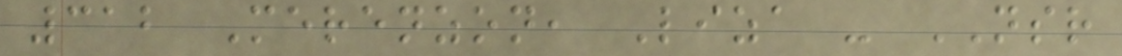312 Merenzon, Liza - NSR
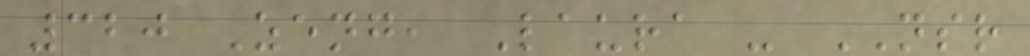320 Zeng, Laura - NSR
